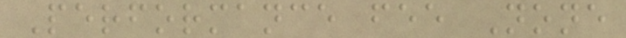Performance fee None
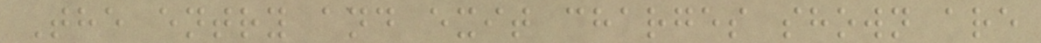The entry and exit charges shown are
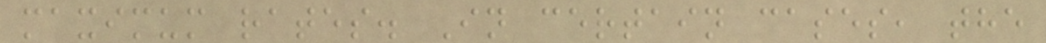maximum rates. In certain cases, the
